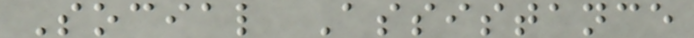Social Assistance
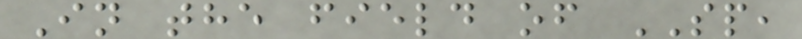In the field of SP,
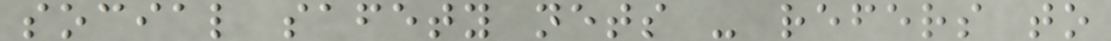social safety nets - refers to
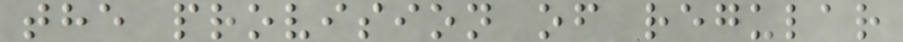the provision of regular
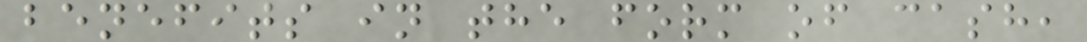benefits in the form of cash,
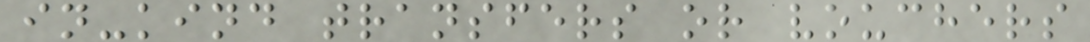in-kind transfers or vouchers
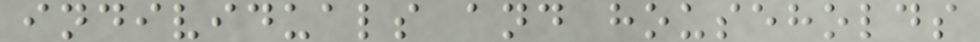individuals and households
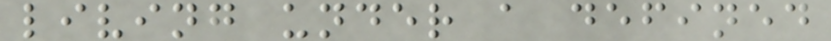living under a defined
